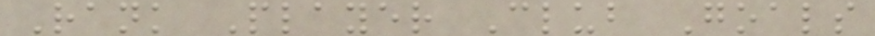Rank Player Club Goals
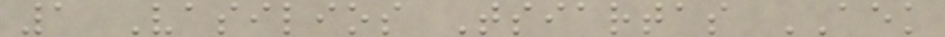1 Vasilios Tsiartas AEK
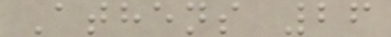Athens 26
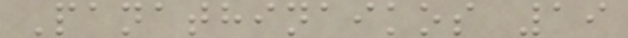Panathinaikos 19
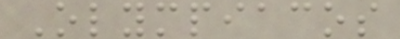Olympiacos
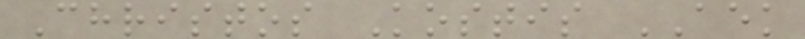Christos Kostis AEK
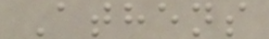Athens
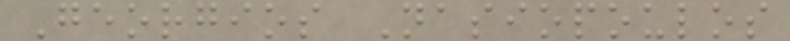Georgios Nasiopoulos
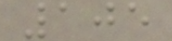105
